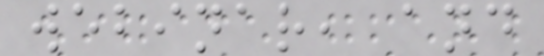webinar, and
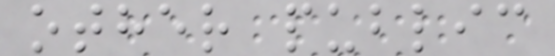other public
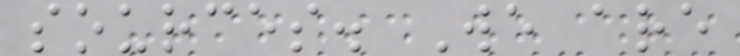sources. We are
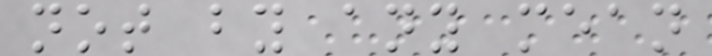not by any mean
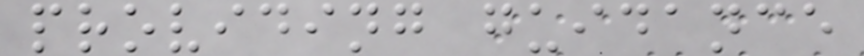providing guidance
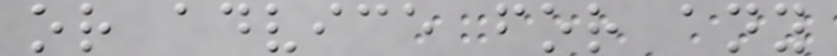or advice for any
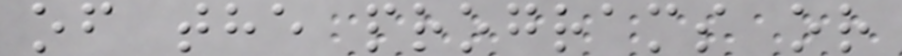of the programs or
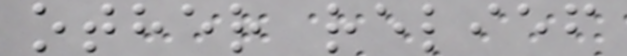other relief
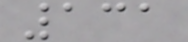131
